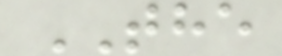THE
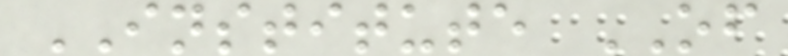INSTITUTE OF
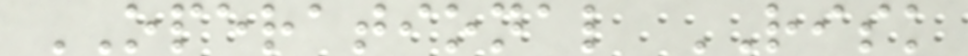OPERATIONAL RISK
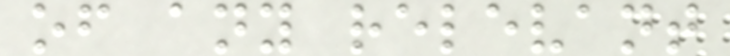of any relevant
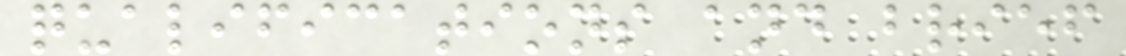qualifications and brief
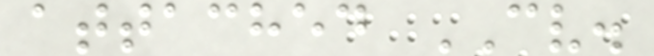attached CV.
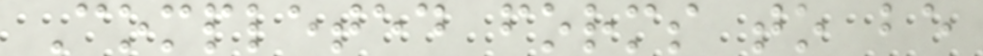Completed forms to be
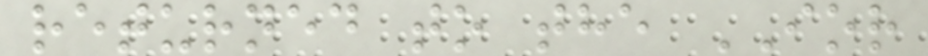returned to the IOR
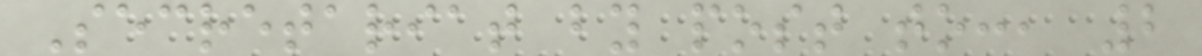Secretariat by post to:, 2
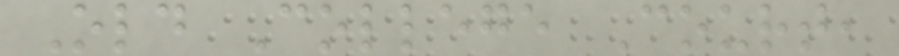Old College Court,
